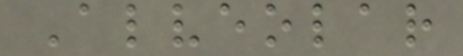Alveolar
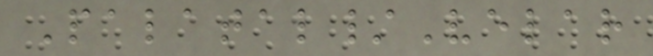Palatal/Velar
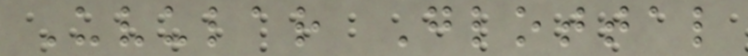Uvular Glottal
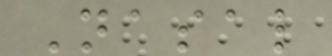Nasal
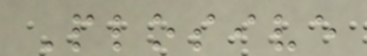Plosive
